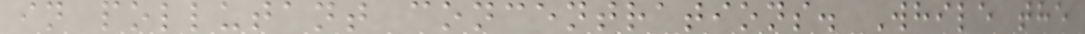in pollutant concentrations. While the
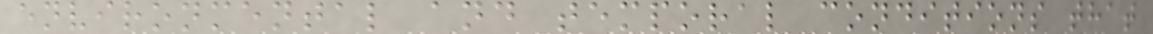environmental and temporal conditions that
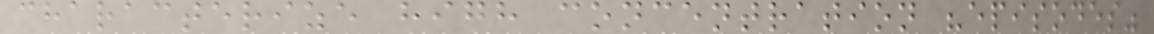characterize high concentration "episodes"
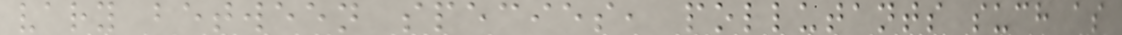vary between species, pollutants such as
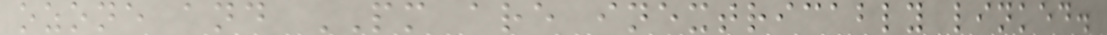ozone and PM are inextricably linked.
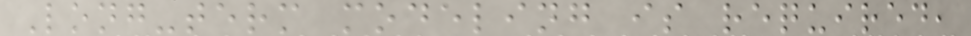Long-term modeling is required,
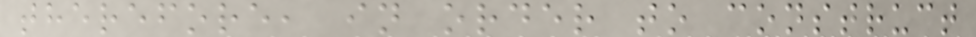therefore, in order to construct
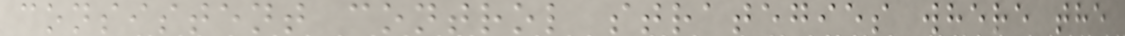consistent control strategies where the
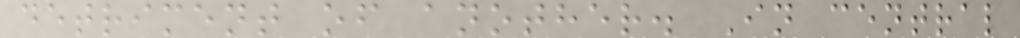detriment of another. In central
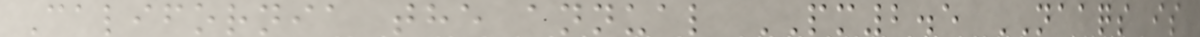California the annual PM2.5 NAAQS is
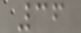36
